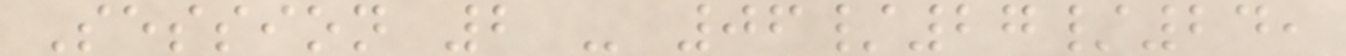Session 2 - 06/27/24,
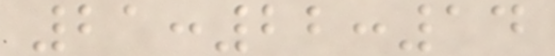21:22:14
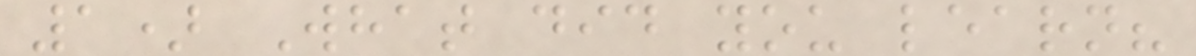1) What did you learn?
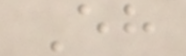Eh
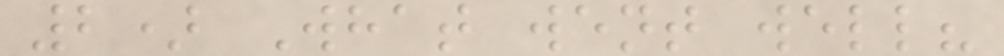2) What went well?
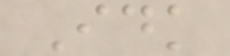Idk
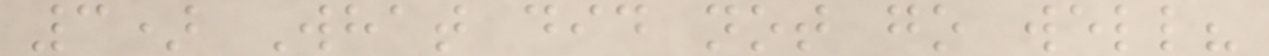3) What did not go well?
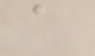a
